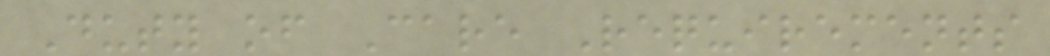Duty of Care Requirements
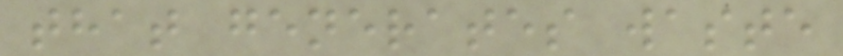that generates waste
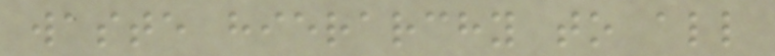waste hierarchy to all
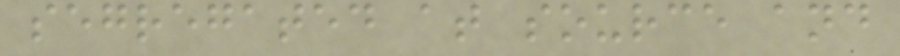segregated at source and
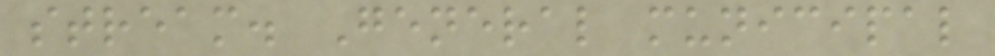stream. General municipal
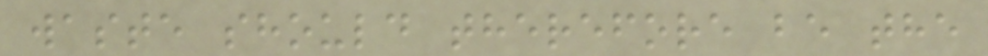waste should therefore be the
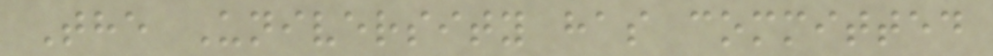The University has committed
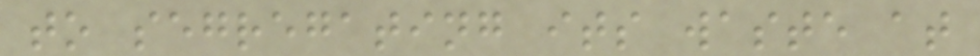to segregating its waste at
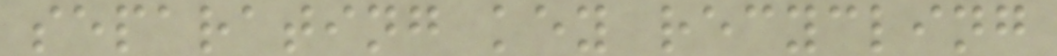separating key recycling
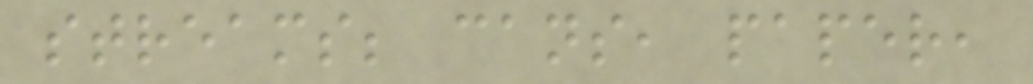streams; cans, paper,
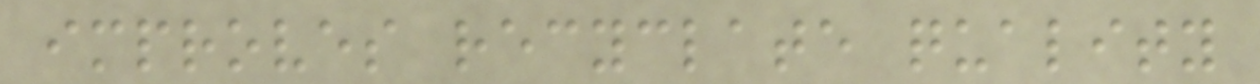improves recyclate quality
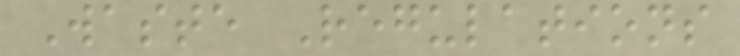Waste Regulations
